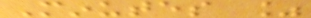Minutes %
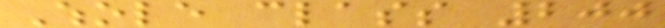Whole class 200
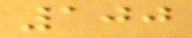100
